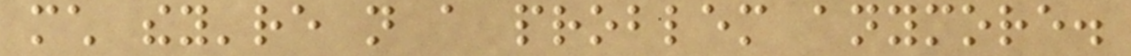much they're not a problem anymore.
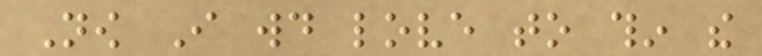Now I would love to thin the
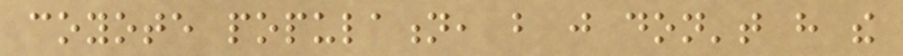coyote population, but just don't have the
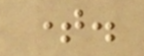time.
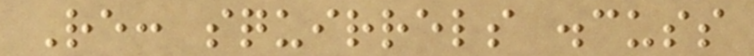Re: squirrels discuss
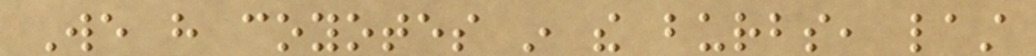We have coyotes in the burbs, last
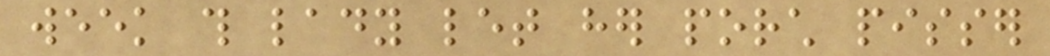week this lady let her porch pisser
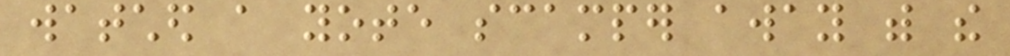watched a yote scamper away with the
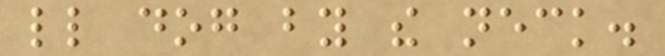little dog by the neck.
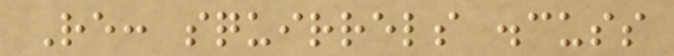Re: squirrels discuss
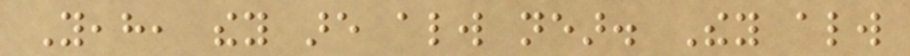Yeah, they are always near. They always
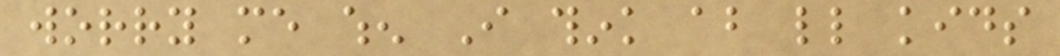worry me when I think about little kids
